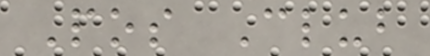Pos Club
